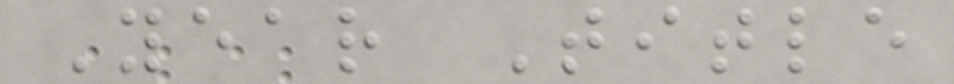Year Title
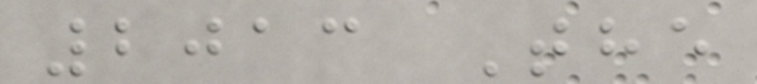2013 The
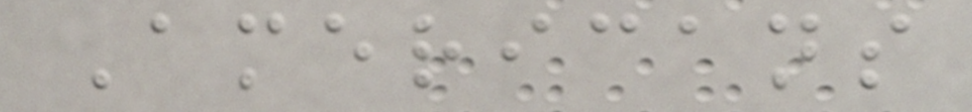Americans
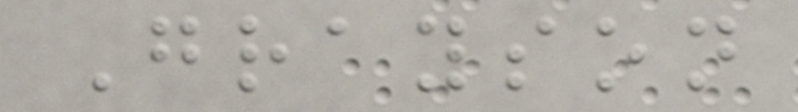Grayson
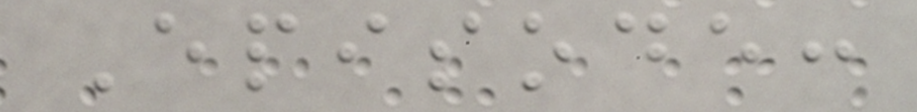Episode:
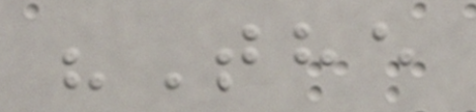"The
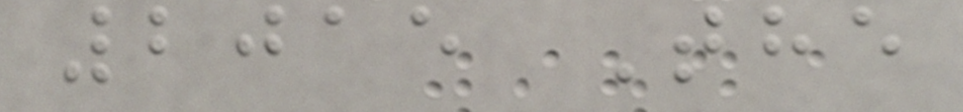2015 The
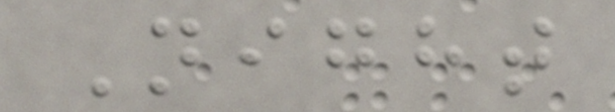Night
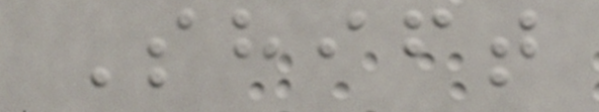Shift
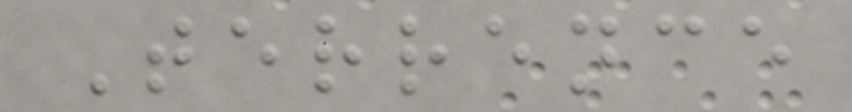Terrence
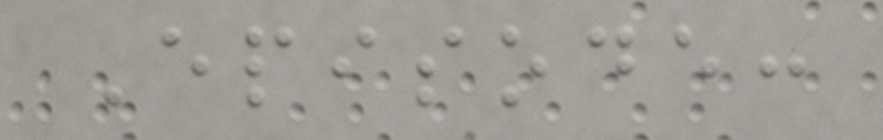Episode:
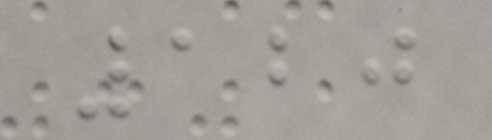120
